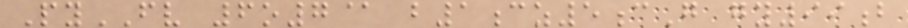PyFV 6o7@ b1cz5cG gy99b
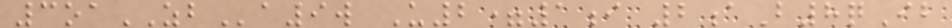3oaZBa9w U2=1i 2aB8qIb
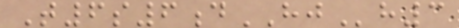T6s6dHJh3
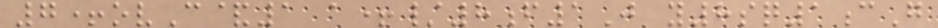7+ovC&1 a+/8f1J y8sq1cG
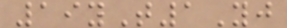19yT1Yj
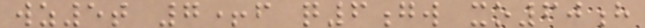wz5t 7+f q6gw xo60h
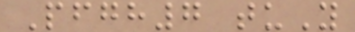Pfgh7 tuY
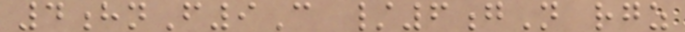4hnF9C /6gN rgz
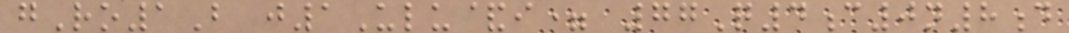gRo1B j1Ulu&i= 77Q4c0n8d
